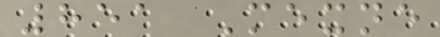851 Mexne
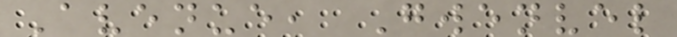Avenue, Gwenvel
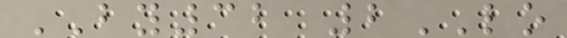BY32 2LO
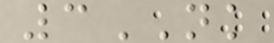3NK
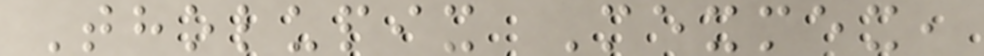Tholupix Mexmex,
